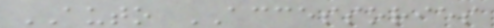AUTO ACCESSORIES
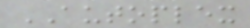AUTOPLEX
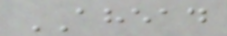AHEAD
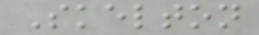Skelton
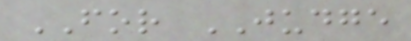FOR JUDGE
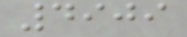4909
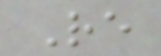Re
